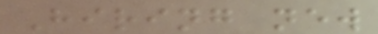Hiring new
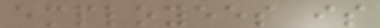employees is
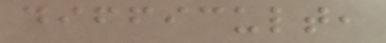difficult,
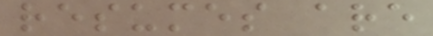resumes are
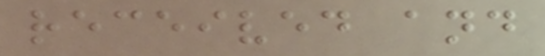received and
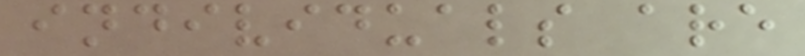individuals are
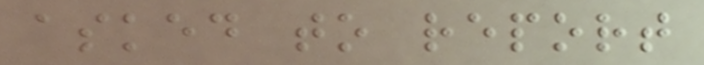asked to report
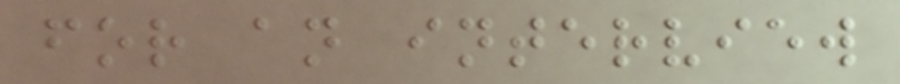for an interview
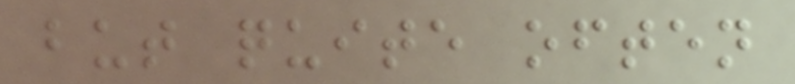but quite often
